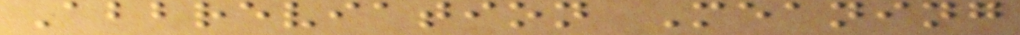Abbreviation Meaning
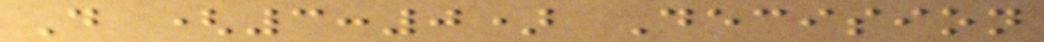D (3:0) Decision
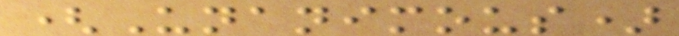(Unanimous)
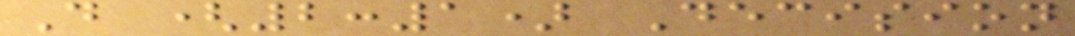D (2:1) Decision
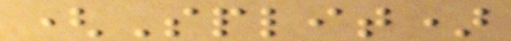(Split)
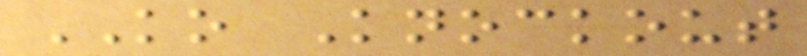KO Knockout
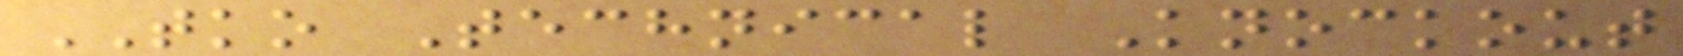TKO Technical Knockout
